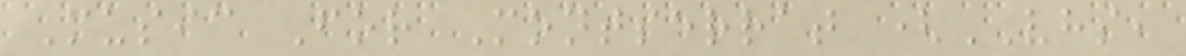Music For Montserrat (VHS,
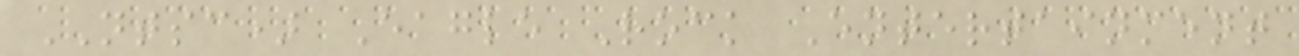NTSC) Eagle Rock Entertainment
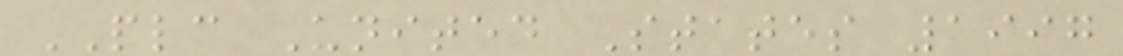PLC United States 1997
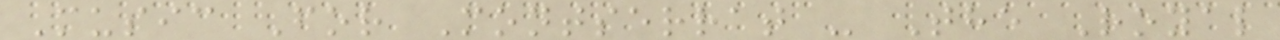Music For Montserrat - The Royal
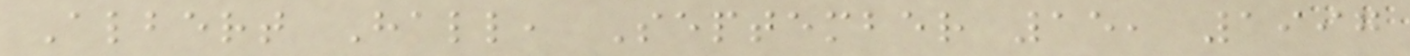Albert Hall, September 15, 1997
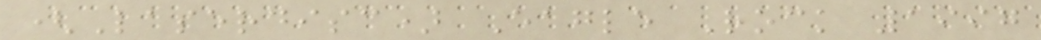(Laserdisc) Eagle Rock 1997
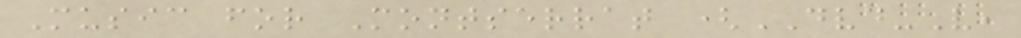Music for Montserrat (DVD-V,
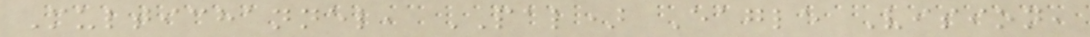Multichannel, PAL) Eagle Vision,
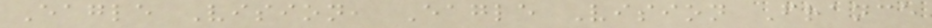Eagle Vision, Eagle Vision France
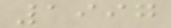1997
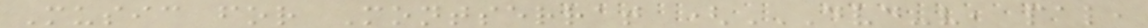Music for Montserrat (DVD-V, PAL,
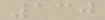130
